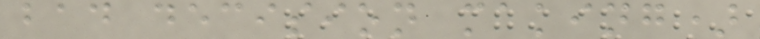bad decision making)
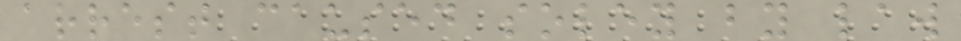arrest caused soley by law
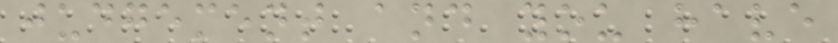judgement and you have
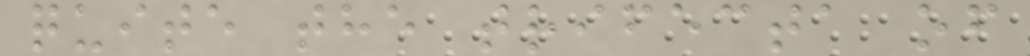quite the trifecta of
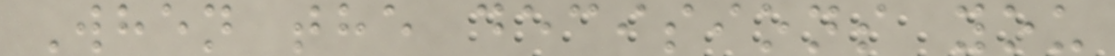When the decisions you
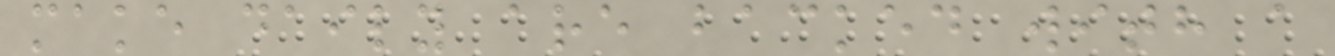make daily are backed with a
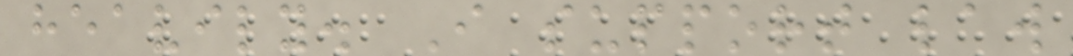heavily. I support law
